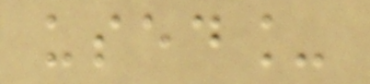used_
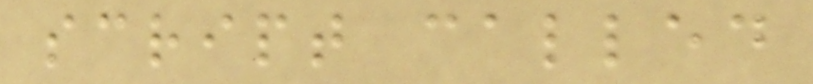script called
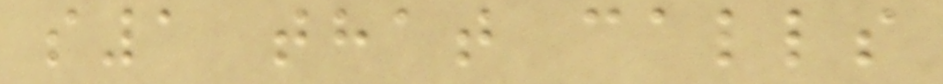s1 that calls
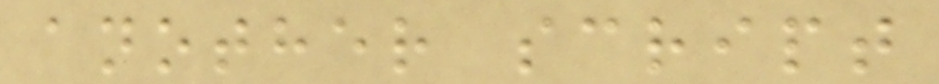another script
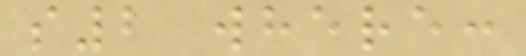s2 where:
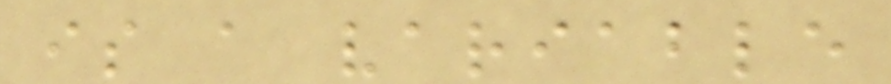is a variable
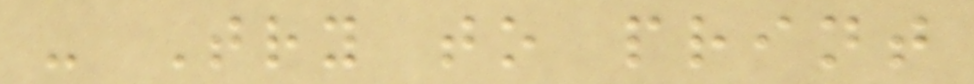- Try to print
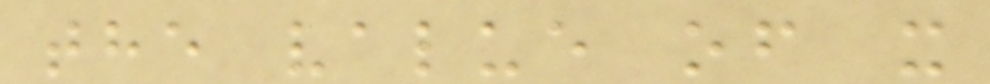the value of x
